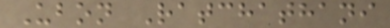Ubon Ratchathani
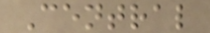Central
